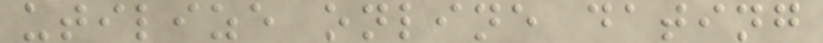utilize online dating
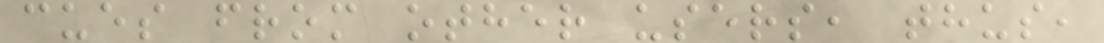cues from other users, thus,
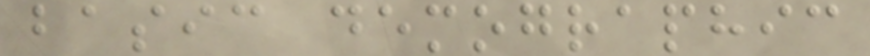basic demographic
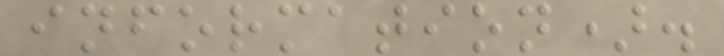information).
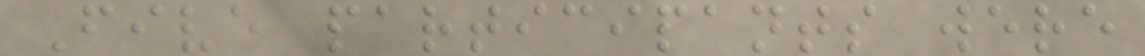Five participants were
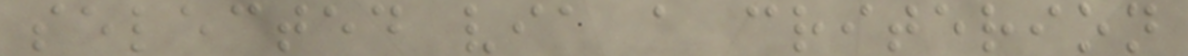selected via a criterion
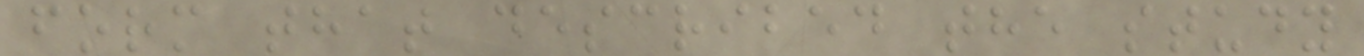form that described the study
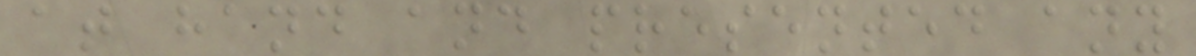at hand and presented any
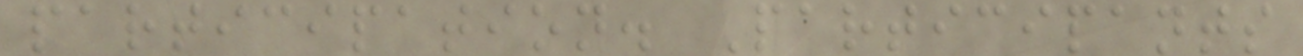participation. Participants
